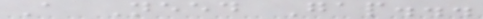A Need Gap...
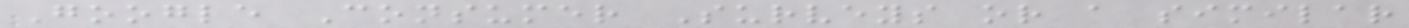Google Consumer Surveys or a similar
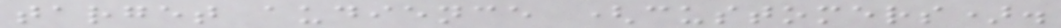target audience (customers).
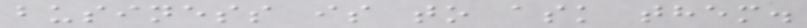business is to ask them.
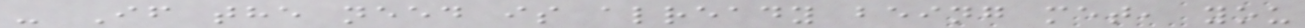- If the need is already being met, you
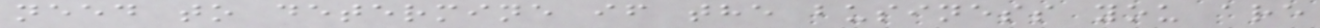need to determine if the business you are
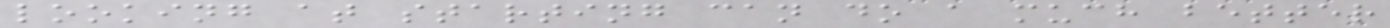looking at starting can do a much better
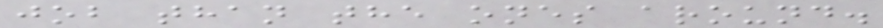job than the ones around.
